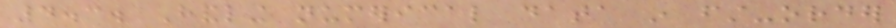4.3. Handling numerical data in first-order
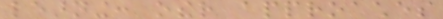learning: other approaches
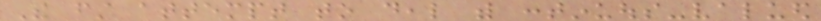The first attempt to deal with continuous-valued
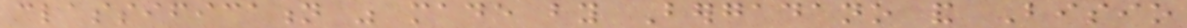classification was made by Bergadano and Bisio
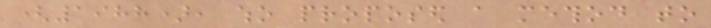(1988), who proposed a method to
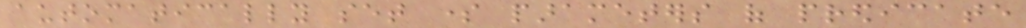automatically set some parameters of predicate
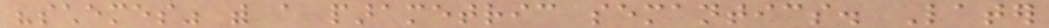"schemes" with a parametric semantics. Later
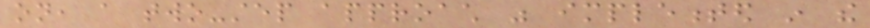on, a two-step approach was implemented in the
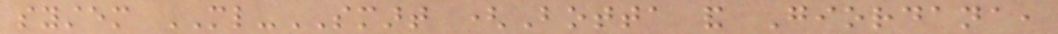system ML-SMART (Botta and Giordana,
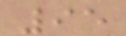95
